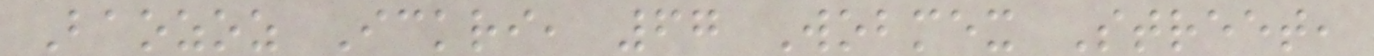Baozoz Ickri, 67 Wobmex Street,
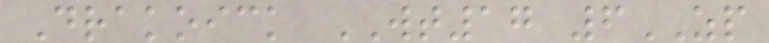Drakoick WT17 6ZP
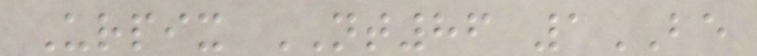Urpix NT86 1BE
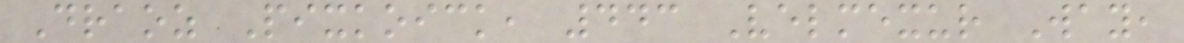Draoz Pixkoick, 443 Velmexur Way,
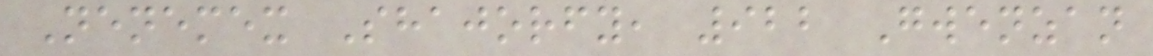Nenemex Shajorfy, 922 Gwenzan
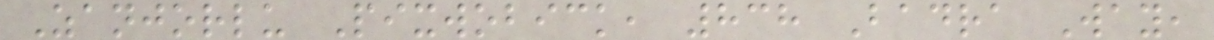Zanjorlu Pixwobick, 838 Badra Way,
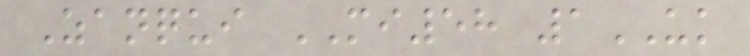Zanqui MI58 1UK
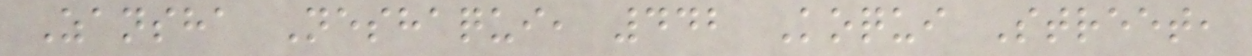Zansha Neshaqui, 442 Koqui Street,
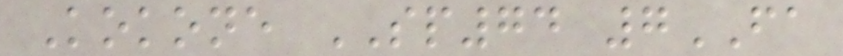Kokone SP74 7FA
